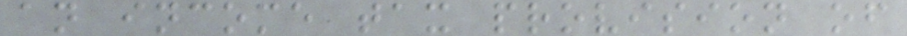an income tax provision of
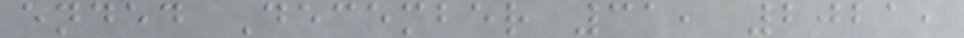ended December 31, 2021,
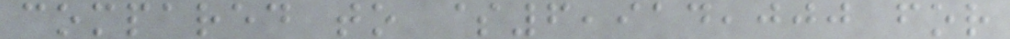compared to $6,914,000 for
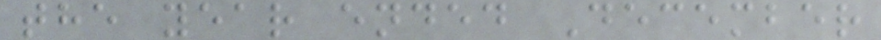the year ended December
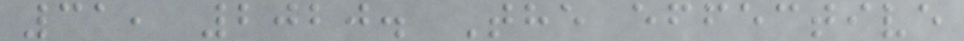31, 2020. The effective
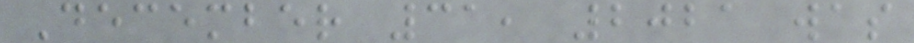December 31, 2021 was
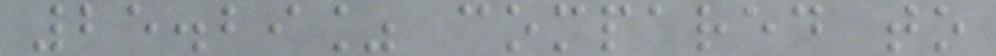25.29% compared to
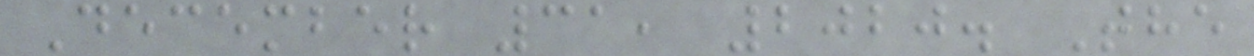December 31, 2020. The
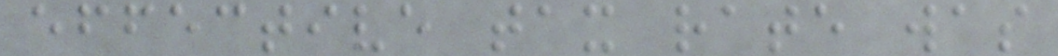effective tax rate was
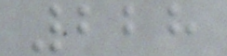228
